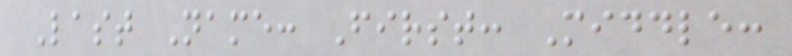Last Name: First: Middle:
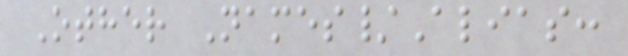Other Names/Alias:
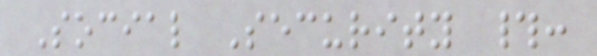Social Security #:
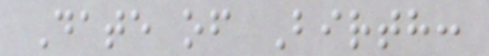Date of Birth:
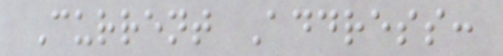Current Address:
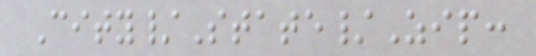City/State/Zip:
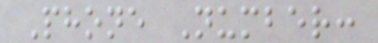Phone Number:
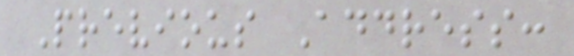Previous Address:
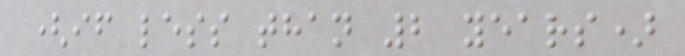(if less than 2 years)
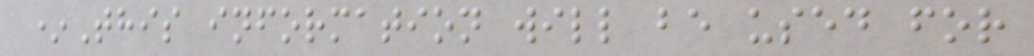*This information will be used for
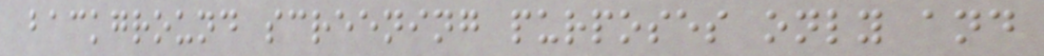background screening purposes only and
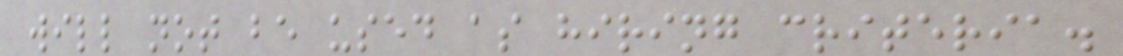will not be used as hiring criteria.
